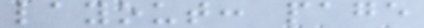layout: page
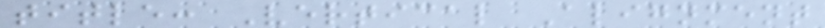title: Vertical Alignment
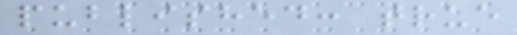published: true
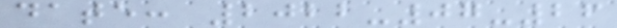date: 2022-07-26
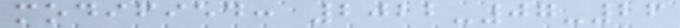modified: 2022-07-26
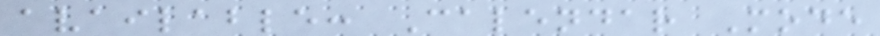available: Calendar Mode
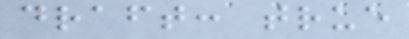draft: true
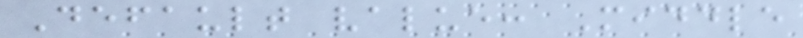Default value: Middle
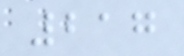217
